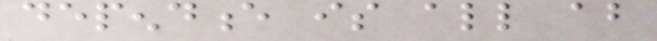dependence is all about
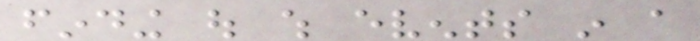finding out which events in a
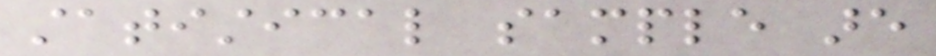statistical sample are
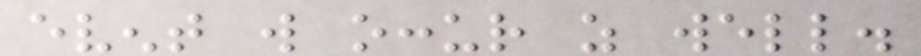event will occur as well.
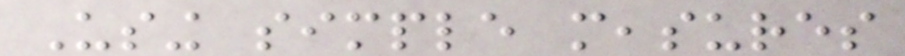Using simple measures
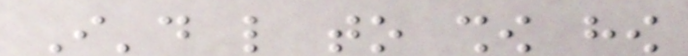I'd like to show how
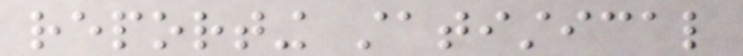reporting statistical
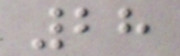28
